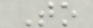To
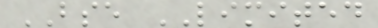BSE LIMITED
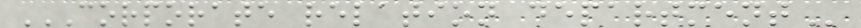CORPORATE RELATION DEPARTMENT
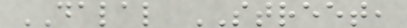DALAL STREET,
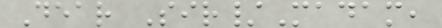Dear Sir/Madam,
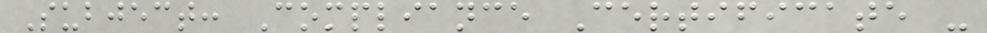Subject: Compliance Certificate -
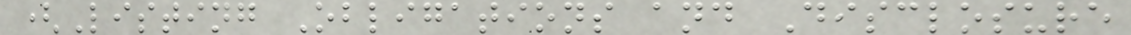(Listing Obligations and Disclosure
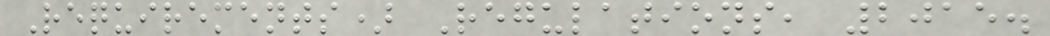Requirements) Regulations, 2015.
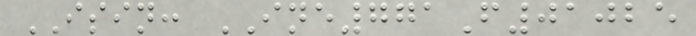ISIN: INE771F01025
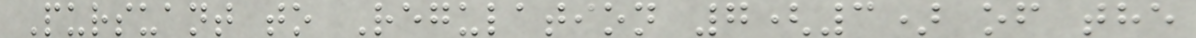Pursuant to Regulation 7(3) of the
